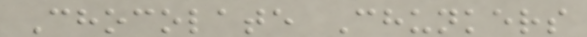Chocolate Chunkers
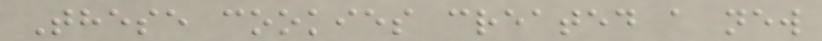These cookies created a new
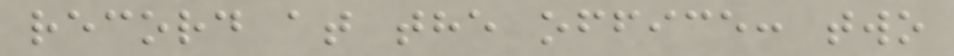record at the office: two
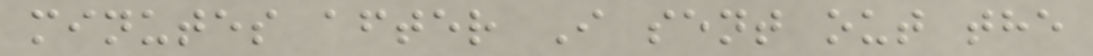minutes after I sent out the
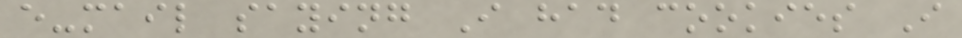e-mail saying I had cookies I
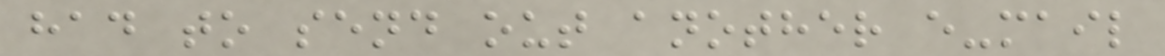had to send out another e-mail
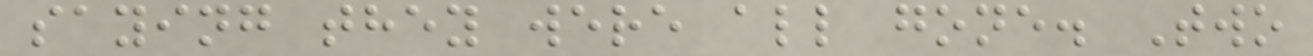saying they were all gone. Two
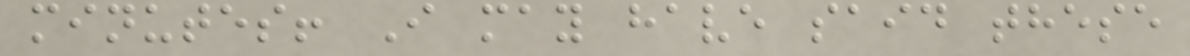minutes! I may have said these
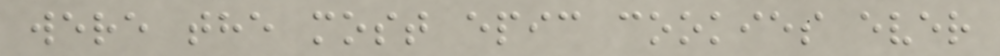were the most epic cookies ever
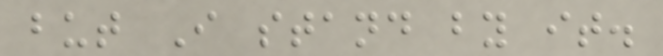but I stand by it.
